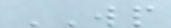WP
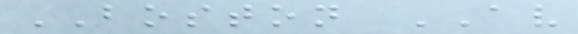BOSTON AV
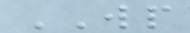WP
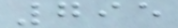795
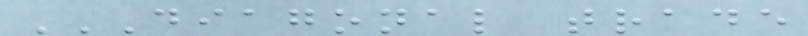DIAGONAL TRADE
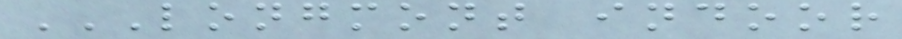LONGMONT INDOOR
